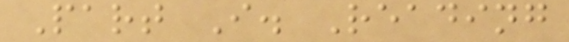Part I. Reading
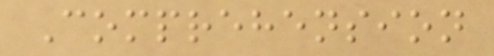Comprehension
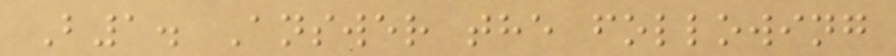B1. Answer the following
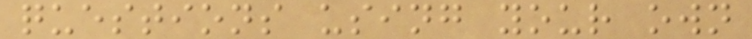questions using your own
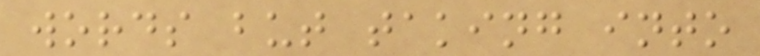words but taking into
